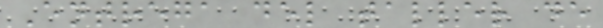Entrega del taller de
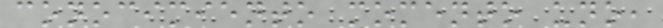conocimiento momento uno,
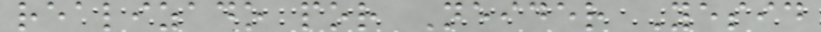realizado por Neider Yesid
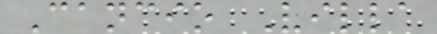Cancio Villa
